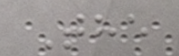The
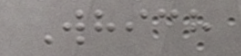Which
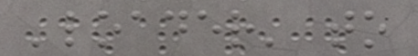'loader' to
